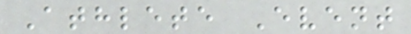Athlete Event
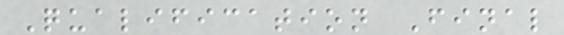Qualification Final
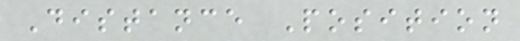Distance Position
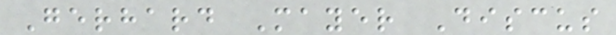Gerhard Mayer Discus
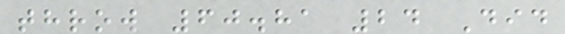throw 60.81 24 Did
